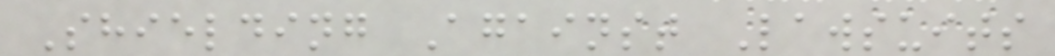Shielding Against Lawsuits
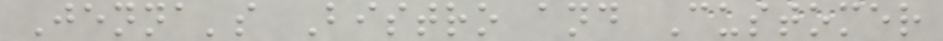Jenna's Bistro and Customer
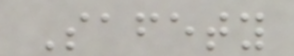Safety
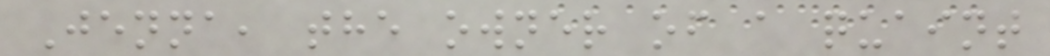Jenna, the owner of a quaint
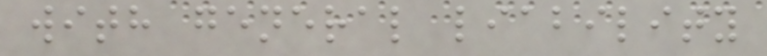with general liability
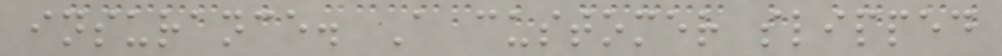insurance. A customer slipped
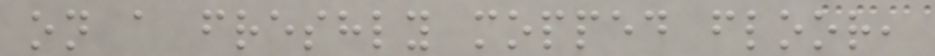on a freshly mopped floor,
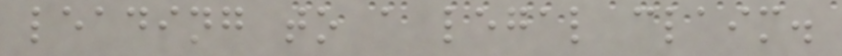leading to a legal claim.
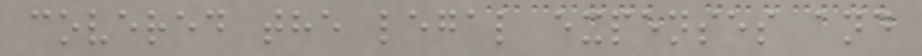covered the legal expenses and
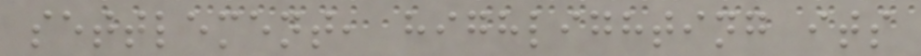settlement, highlighting its
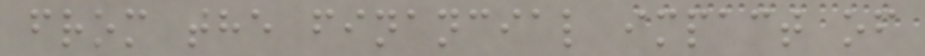from the financial impact of
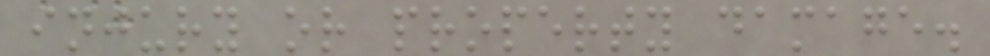injury or property damage.
